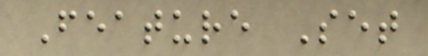Feature Set
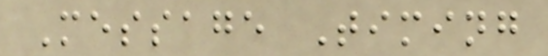Message Timing
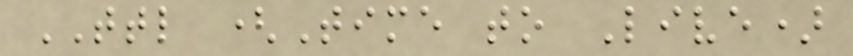TTL (Time to Live)
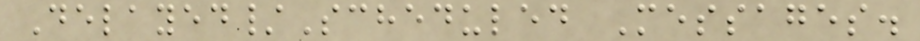Delayed/Scheduled Messages.
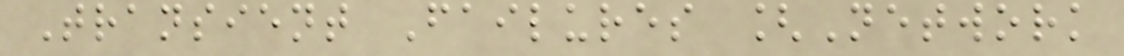Transient Failures [Network
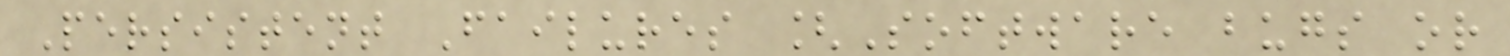Persistent Failures [Software bugs or
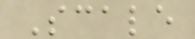Scale
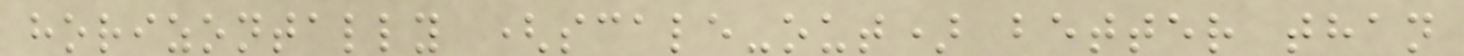horizontally (scale-out) better than
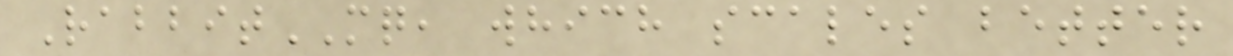RabbitMQ, which scales better
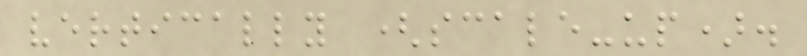vertically (scale-up).
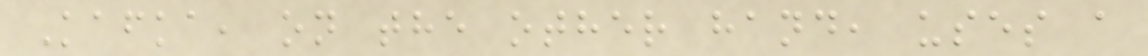Kafka, on the other hand, uses a
